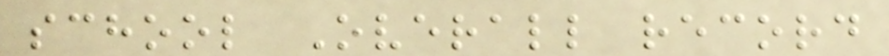school Overall record
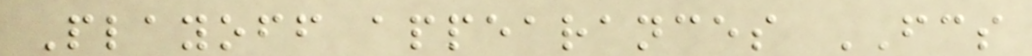Playoff appearances FCS
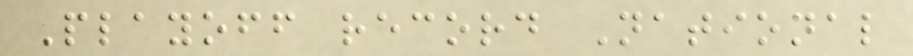Playoff record National
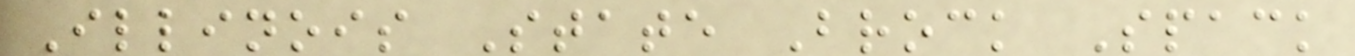Illinois State Brock Spack
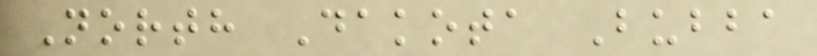North Dakota Bubba
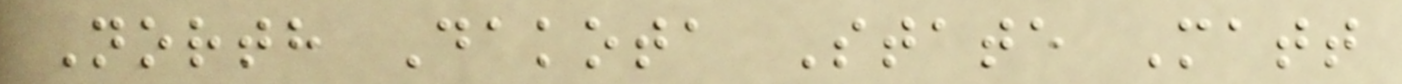North Dakota State Matt
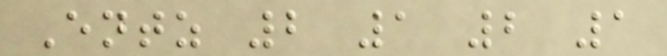Entz 2 1 2 1
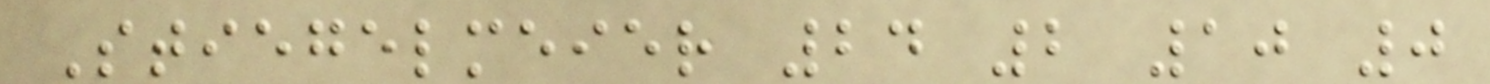Stiegelmeier 24 2 10 0
